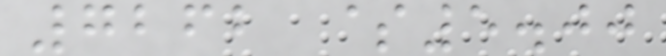7262 $5.00
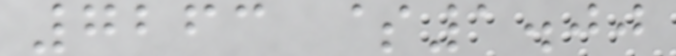7263 $1.00
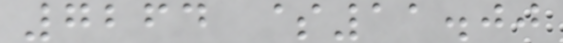7264 $11.00
